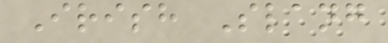Irish Slang
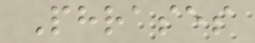Phrases
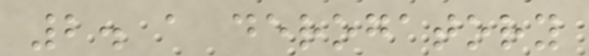2. a derogatory
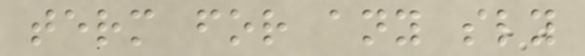term for any sly
